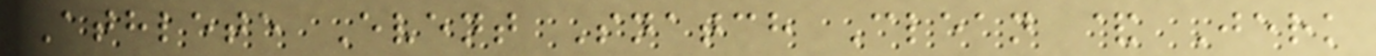Athlete Event Snatch Clean & Jerk
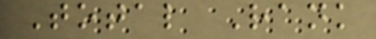Total Rank
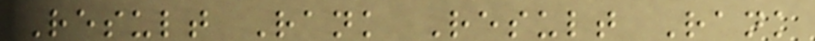Result Rank Result Rank
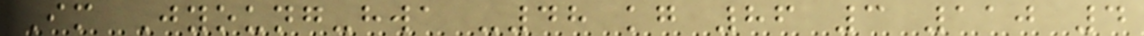Im Jyoung-hwa -48 kg 86 3 110 4
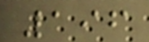196
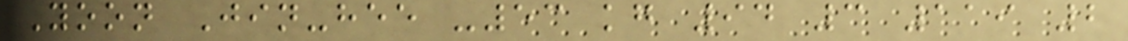Yoon Jin-hee -53 kg 94 3 119 2
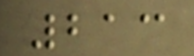213
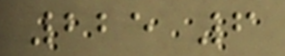225 6
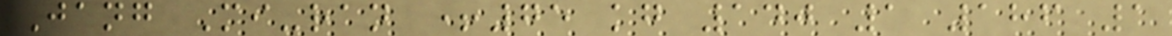Jang Mi-ran +75 kg 140 1 186 1
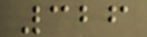326
